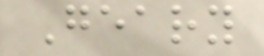Geary
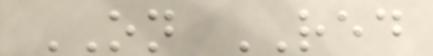ON RED
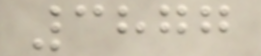3877
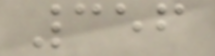356
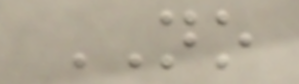NO
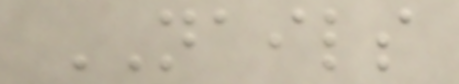NAILS
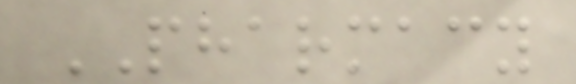PHARMACY
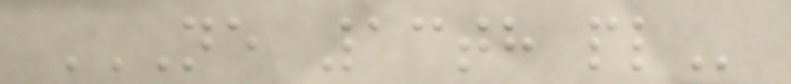NE 13TH PL
